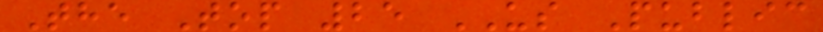The Top 25 US Public
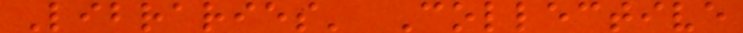Libraries' Collective
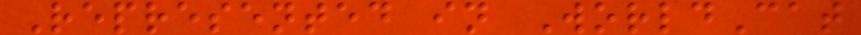Represented in WorldCat
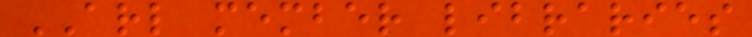ARL member libraries
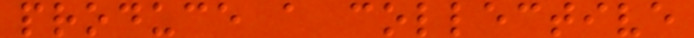produce a collective
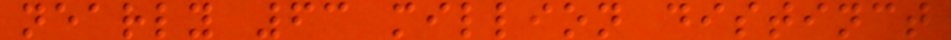nearly 63 million distinct
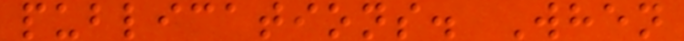publications. When
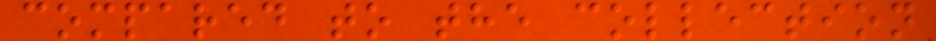compared to the collection
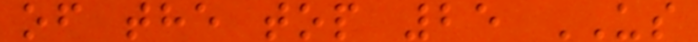of the top 25 US
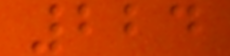224
